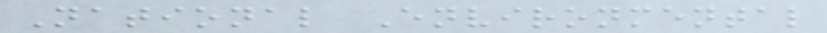National Environmental
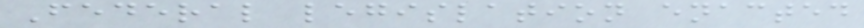Federal legislation enacted
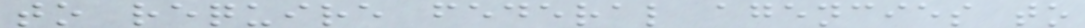to require federal agencies to
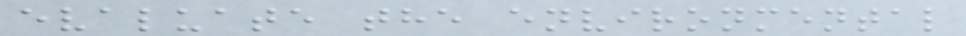evaluate the environmental
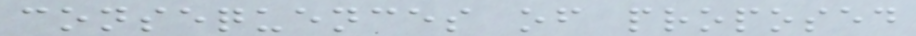consequences of proposed
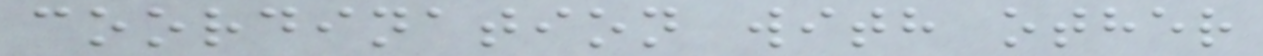coordination with other
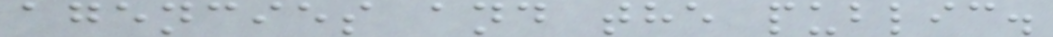agencies and the public.
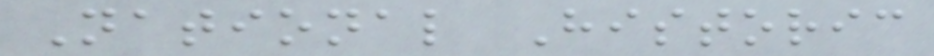National Historic
